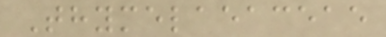Thymelaeaceae
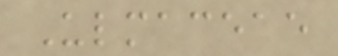Ulmaceae
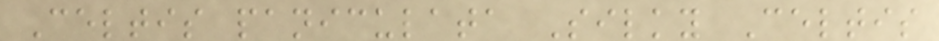Celtis paniculata Silky Celtis
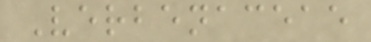Verbenaceae
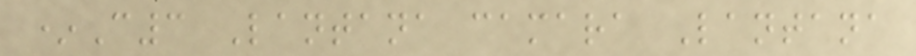*C3 Lantana camara Lantana
